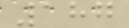187
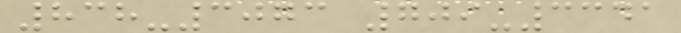838-3073 709-3341
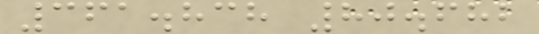361.838 80.682
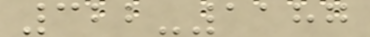322-1187
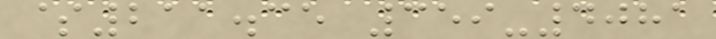$211.35 359-4081
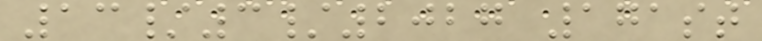13/3/2027 171st
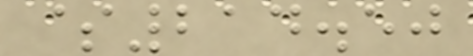$214.50
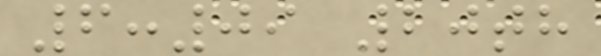6:09 20th
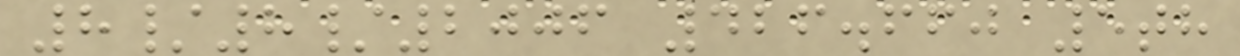8/8/2006 426.660 5th
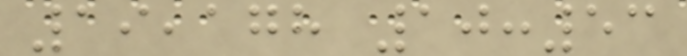19,178 10:53
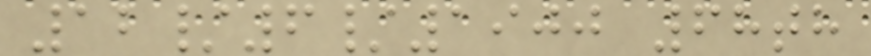12/6/1900 68th
